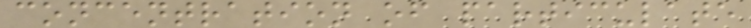concentration of particulate
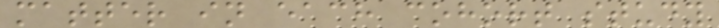matter in each cohort study
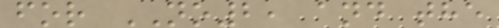for NO2, and the
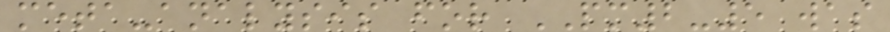meta-analysis for PM2-5 was
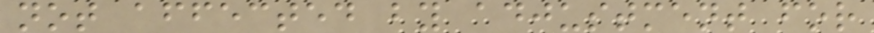not affected by adjustment for
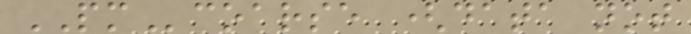PMcoarse (data not
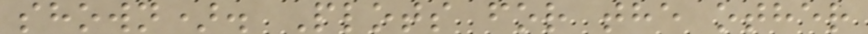shown). Plots for the other
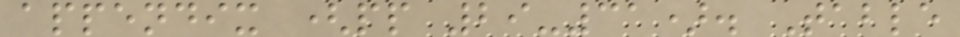appendix (pp 29-31). Table
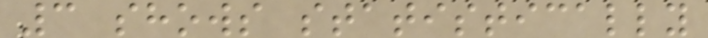3 shows statistically
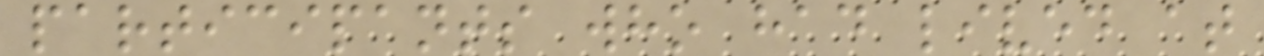participants who had lived at
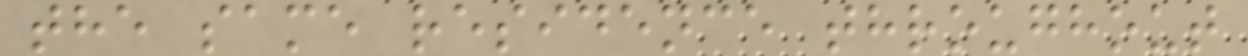the same residence throughout
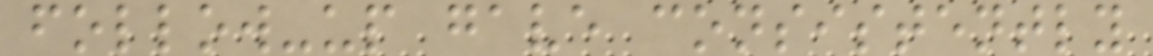follow-up gave consistently
